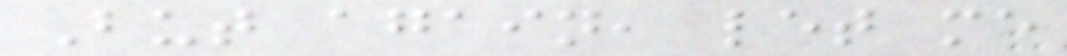But again, let me
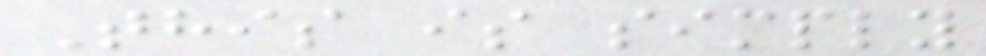This is simply
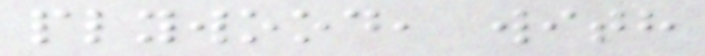plywood, with
